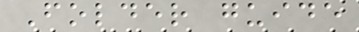Folder guide
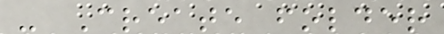- Create folder
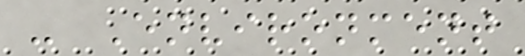- Environment
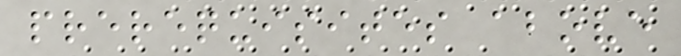prerequisites above
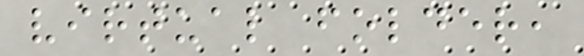virtual folder,
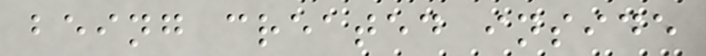being created inside
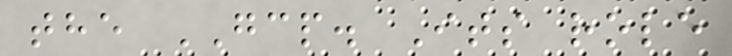the GCP. Its role
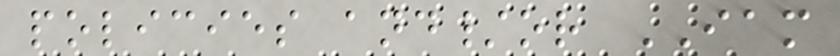policies and/or IAM
